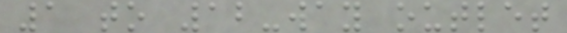1 to 12-way outlet
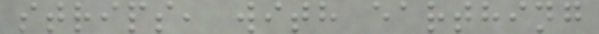strips, with earthing
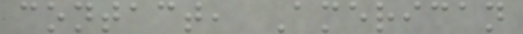contact, American
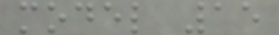model 15
